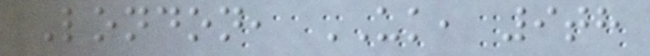London, UK, 9th
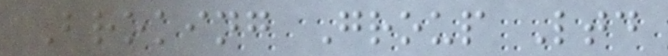Broking Group Ltd
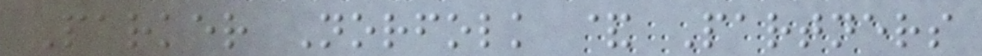Parker Norfolk & Partners
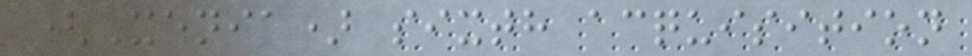(Xenia) sixth acquisition
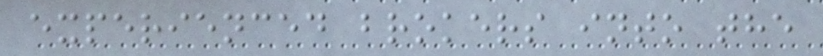experienced brokers into the
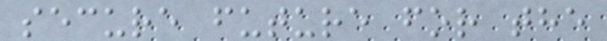secure future for the
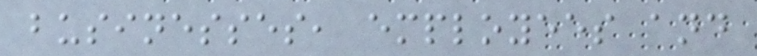businesses, employees and
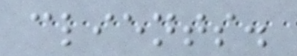clients.
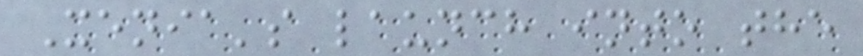Xenia's launch into the
